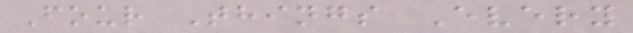Four Things Every
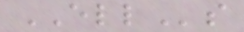ELLs
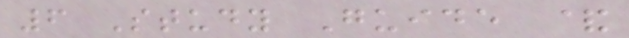6 Study Guide &
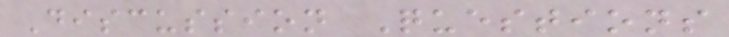Discussion Questions
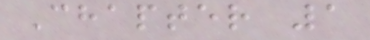Chapter 1
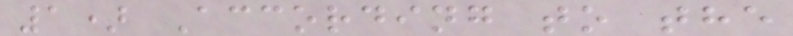1) According to the
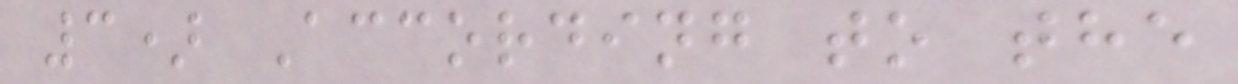3) According to the
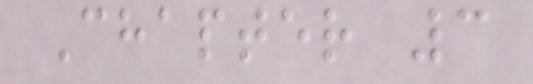Chapter 3
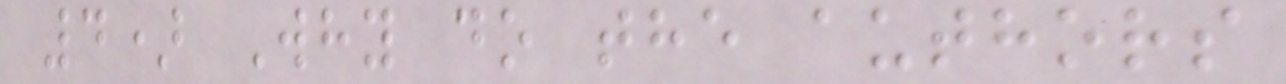4) Why do the authors
